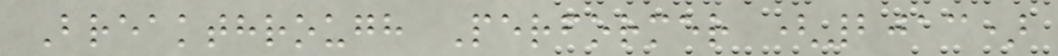Breakthrough Performer (2013)
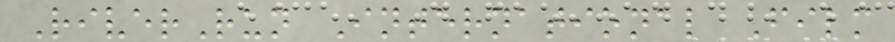RiverRun International Film
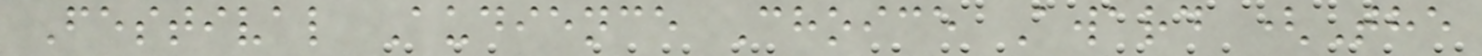Festival Audience Choice Award (The
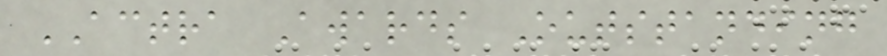ACTRA Awards Outstanding
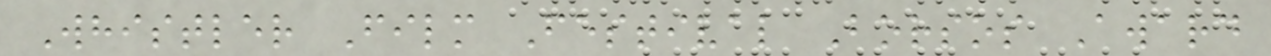Whistler Film Festival Borsos Award
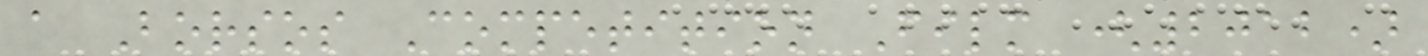a Borsos Competition Film (2012)
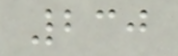230
